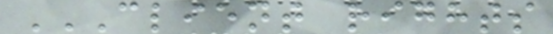CLIENT RIGHTS
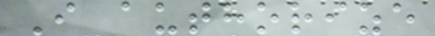I authorize
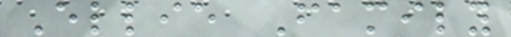Ellie Family
